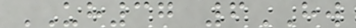UH37 6HW
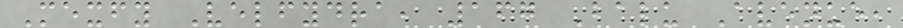Mexfy Velfydra, 167 Balu Avenue,
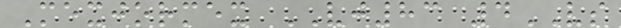Mexjormex VJ83 4VS
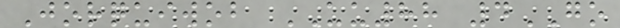Jorquiwob UU88 4GO
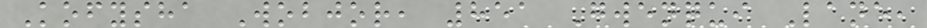Kofysha Wobjor, 851 Gwenqui Lane,
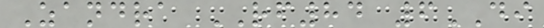Zandra RF84 6DI
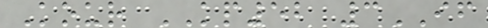Kour KP52 3IF
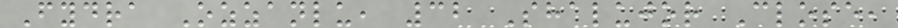Fydra Ozzanlu, 32 Shalujor Close,
